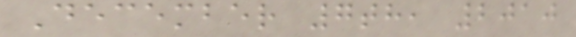December 7th, 2010
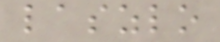laszlo
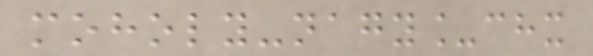moholy-nagy_chx
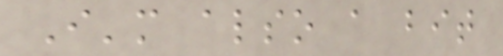I'm also a bit
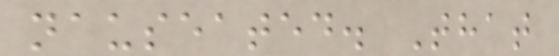nauseated. That
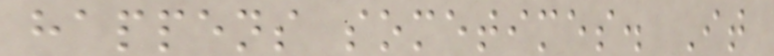happens sometimes. It
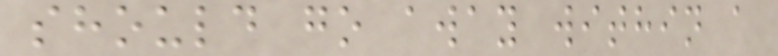should go away within a
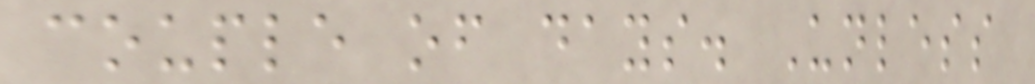couple of days. Unless
